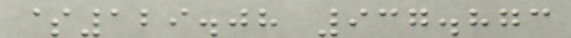$129.08 937.873
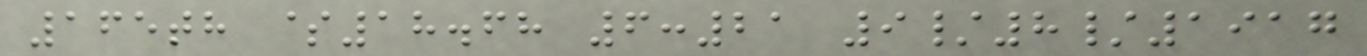165th $18.68 6:21 9/8/1917
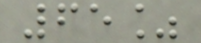65%
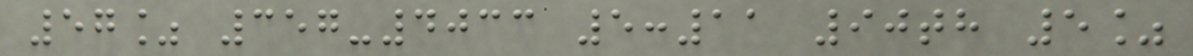57% 357-4033 5:11 90th 5%
